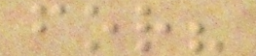for?
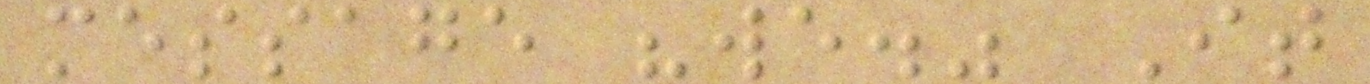message "we." It
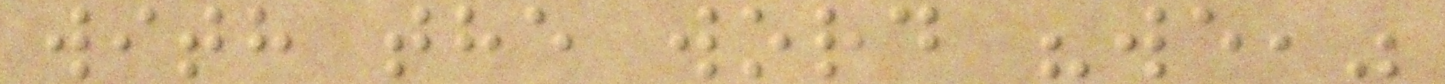with the word "we,"
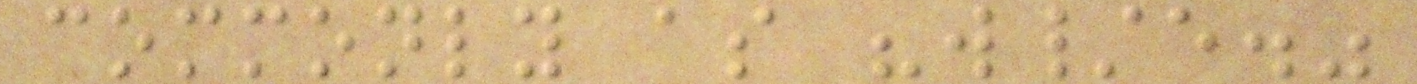commonly as "w/e."
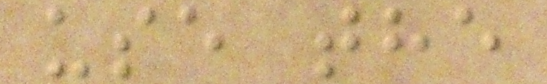use the
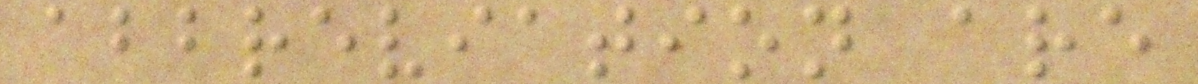abbreviation are
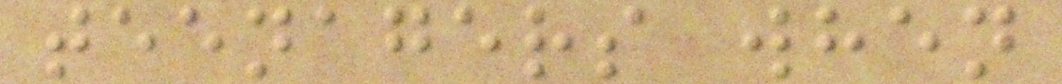teenagers when
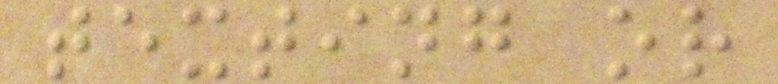texting or
